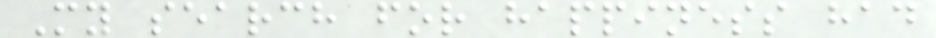My search for happiness had
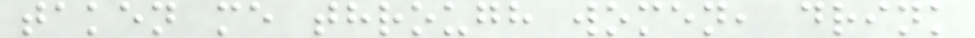taken me through women, drink
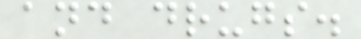and drugs.
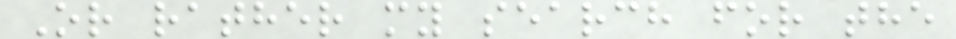Or rather my search for the
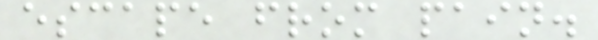escape from pain.
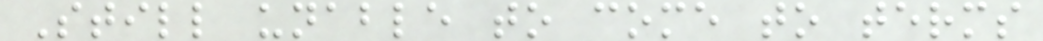Still unable to come to terms
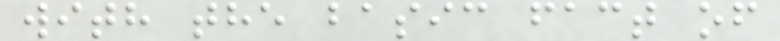with the basic fact of
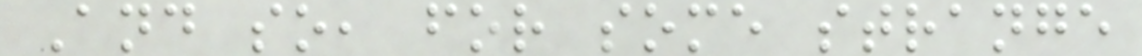And so, for some strange
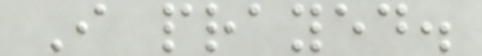I prayed.
